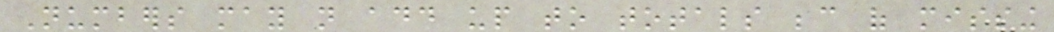Numbers may not add up to totals because of missing
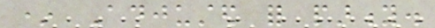* Adjusted for parity.
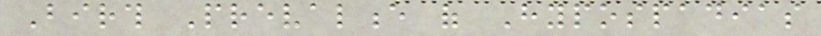Birth Prevalence of Hypospadias
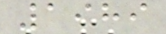1989
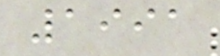1991
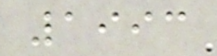1993
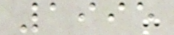1995
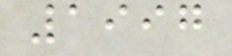1997
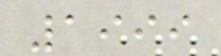1999
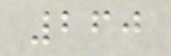260
